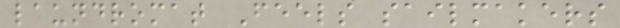laundromat Feels sailmakers
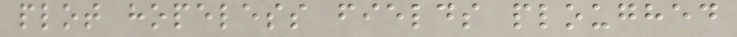plot hopeless fields ploughed
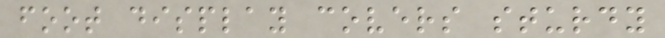foot display covers sturdy
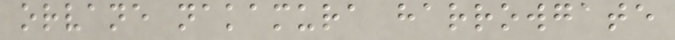orvane nakamura harrowgate
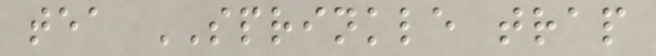tea SPRINKLE trap
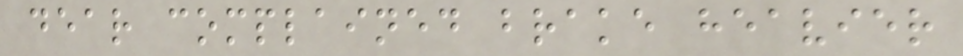dear complained brake heavier
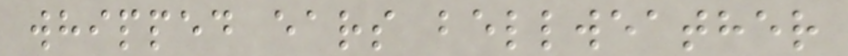whipped ears bellweather
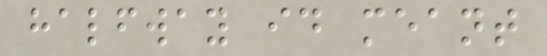halfway id meant
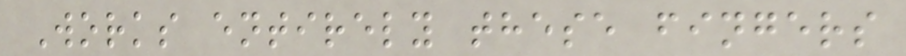Works entirely these fingers
